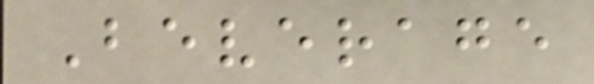Beverage
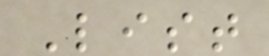List
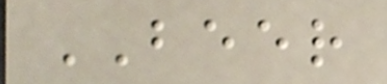BEER
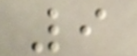9
